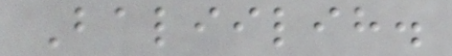Baliilih.
